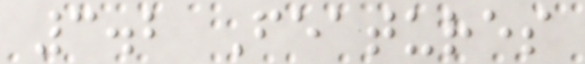3.2 Features
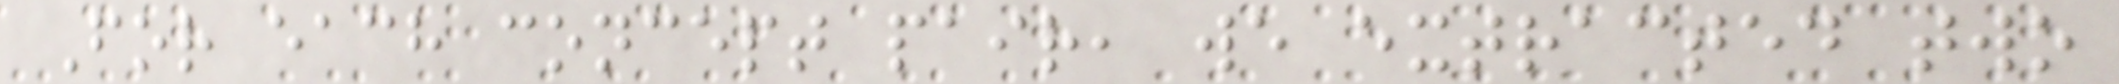For each concept pair, we extracted two
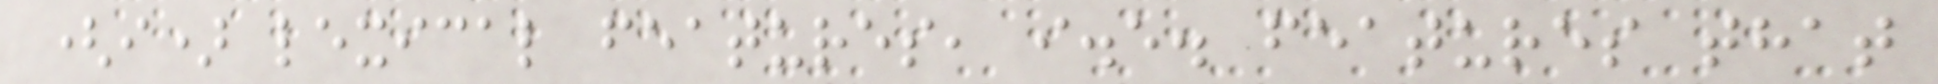(i) lexical features, i.e. features that
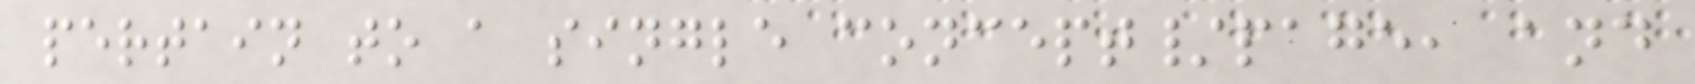pertain to a single concept/page, and
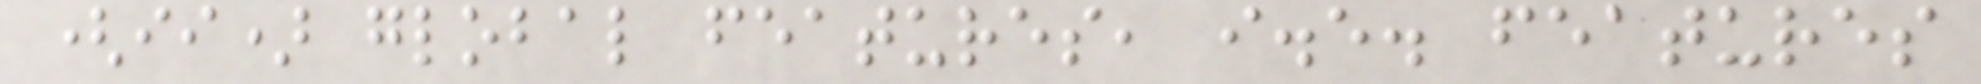(ii) global features, i.e. features
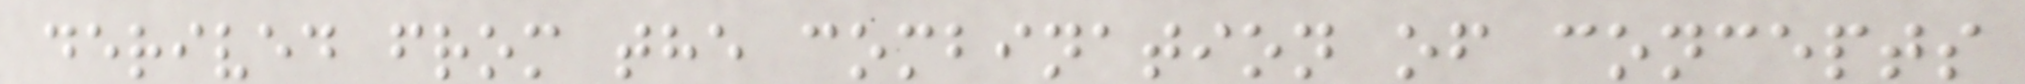derived from the combination of concepts
